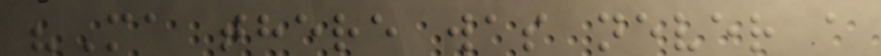"Ma there was never a
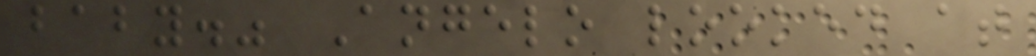baby." Angelo looked at
